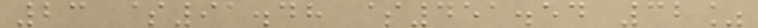23 $91.48 $451.54 32%
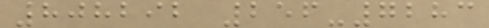808292 256-7283
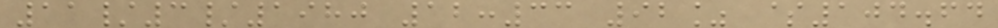11/3/1980 12:33 92% $104.64
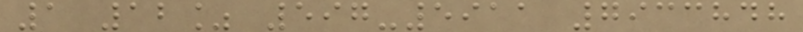1 12% 597-5911 7933848
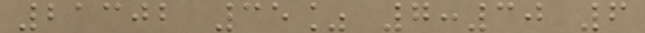21302 35% 7:30 6
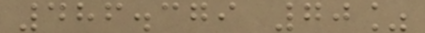486.379 70%
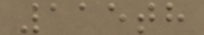115th
